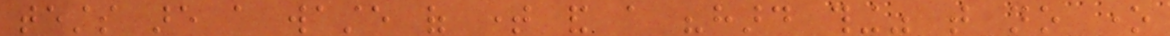tests are a waste of time and a "hard thing" that no one
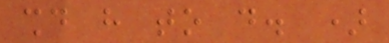should have to do. )
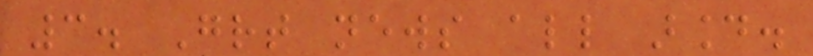3. Great news all around.
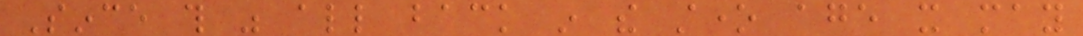Since this was all back in the stone age it may
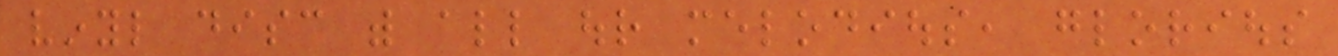vinyl disc with all our melodious, glorious
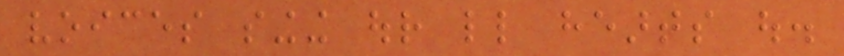voices singing our little hearts out.
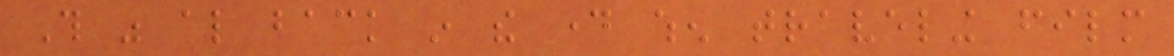This was also back in the day when traveling film
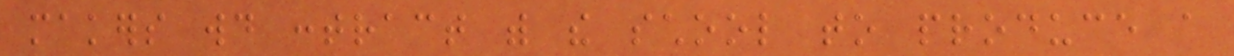makers would contract with the school to produce a
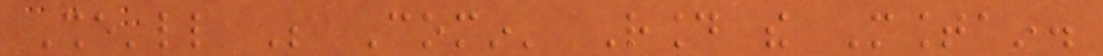She'll Be Comin' Round the Mountain.
